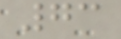73
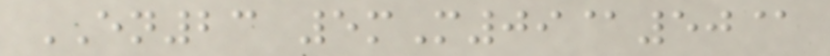EN23 5mM09@50@
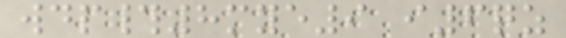wdp#8mye9 i6qz
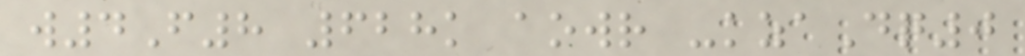w4F8 628k aowr -kzaDq0
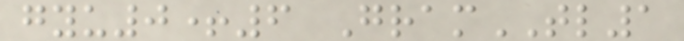gyu0+6 GramTL1
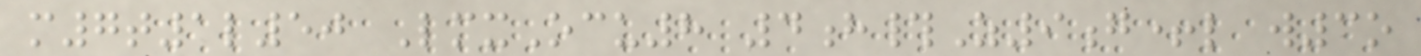m7t1l50 LmxOcu8 4h#Z9g+l w3o
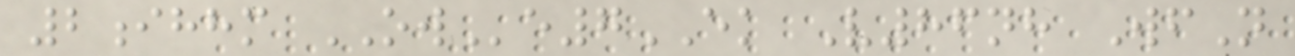2ihhm OWe7EK V86nh WfN
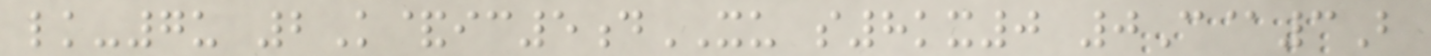lk-7u 2K&ic5dXU s8kx0 0C@3B
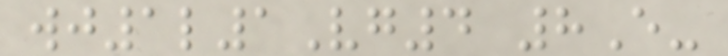wj1l1Vg4 8E-
